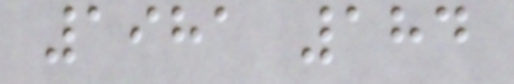1981 184
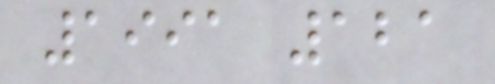1991 121
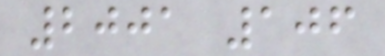2001 106
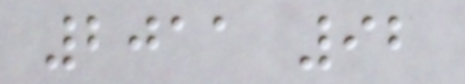2011 92
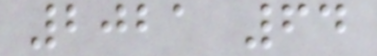2021 64
